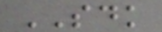SDK
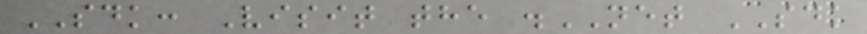SDK: Visit the .NET SDK
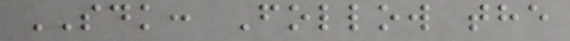SDK: Follow the
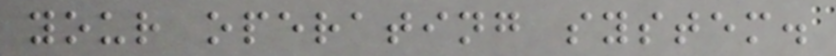your operating system.
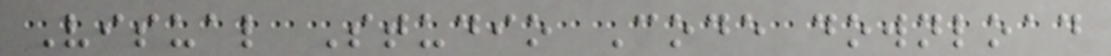Visual Studio Code download
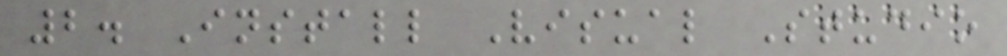2. Install Visual Studio
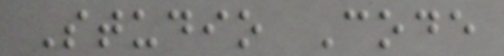Studio Code
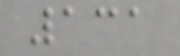131
